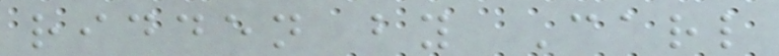ridden by Carl
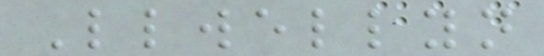Llwellyn
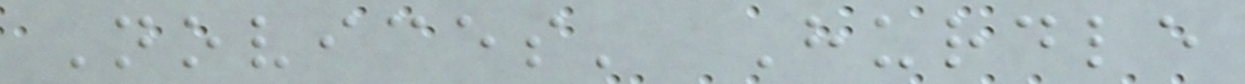Novices' Hurdle
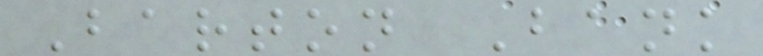Barton Bank
